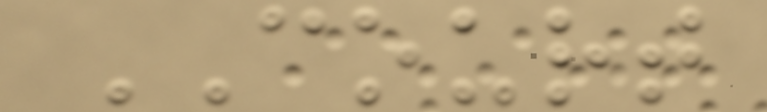COURT
